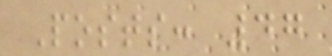Posts: 47
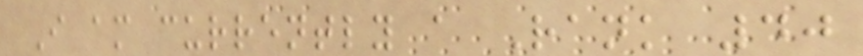I am currently a Rank 40
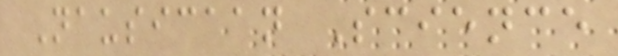Nausicaan Science
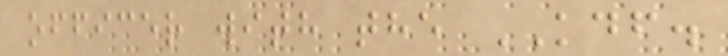officer with the KDF.
